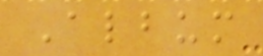Album
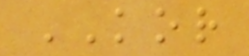KOR
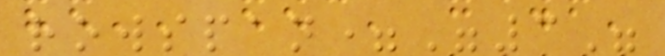rowspan="3"
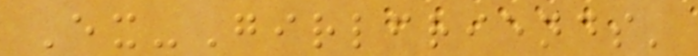Ex-Girlfriends'
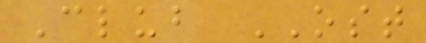Club OST
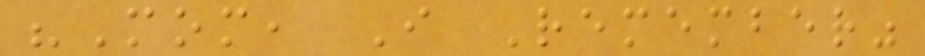"Mom, I Remember"
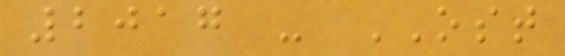2017 - OST
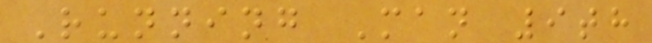Running Man 9th
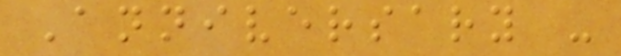Anniversary -
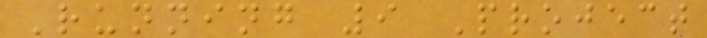Running 9 Project
